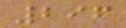296
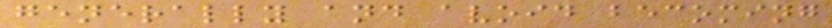generally and avoid becoming
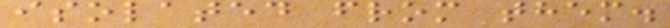isolated from them.
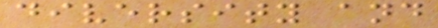diversity and
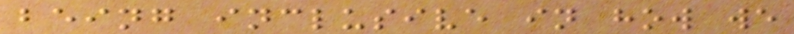being inclusive in how we
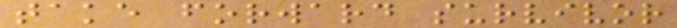take forward survivor
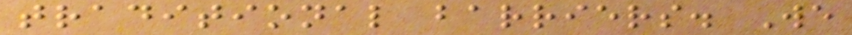traditional barriers. We
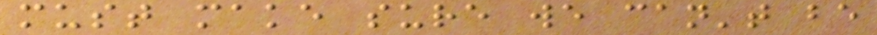must make sure we can't be
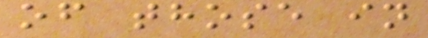of those in
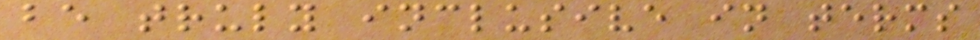be truly inclusive in terms
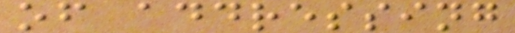of addressing
